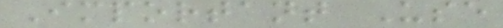Important Use
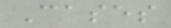Cases
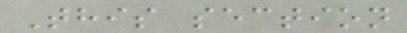This section
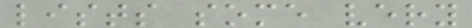lists some very
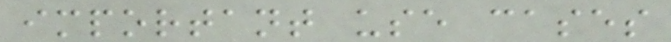important use cases
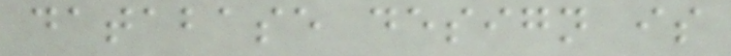database design is
